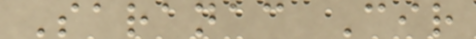Saranac Cir
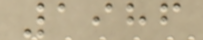1986
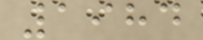1984
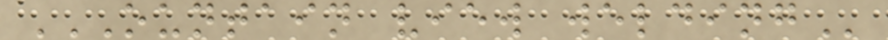OUNTAIN VIEW WELDING
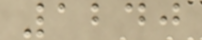1240
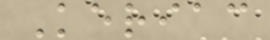Keriac
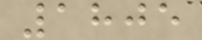1805
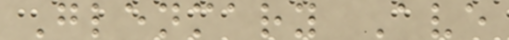Glenmary Ave
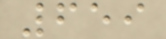659
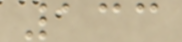133
